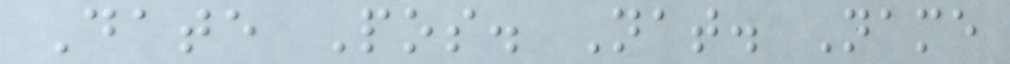Date Pos. Nat. Name
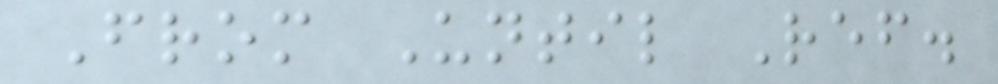From Until Ref.
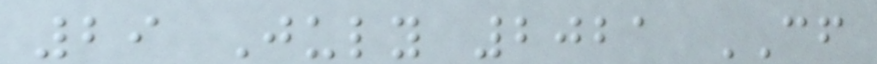29 July 2021 CF
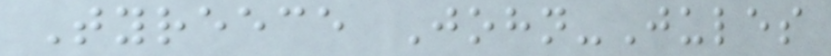Tyreece John-Jules
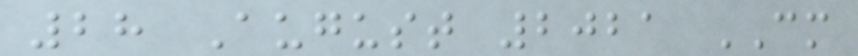28 August 2021 CM
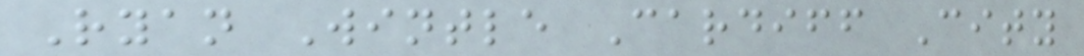Ryan Wintle Cardiff City
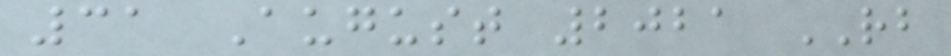31 August 2021 RB
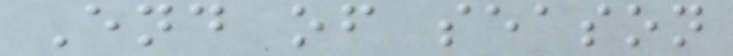End of season
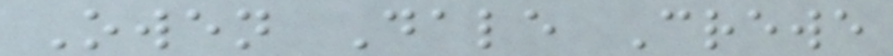Owen Dale Crewe
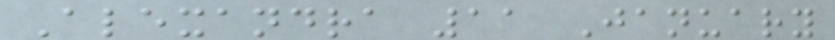Alexandra 11 January
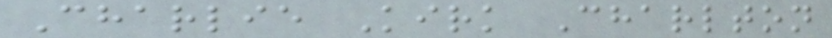Charlie Kirk Charlton
